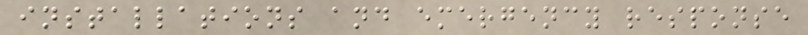installations and emergency response
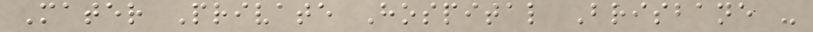Mater Private Hospital Brisbane -
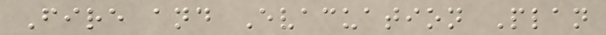Fire and Evacuation Plan
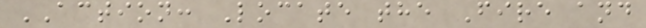ACTION: Locate the Fire and
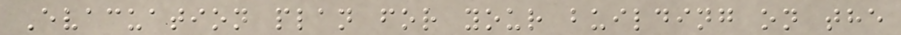Evacuation plan for your building on the
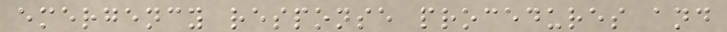emergency response procedures and
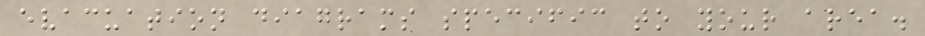evacuation diagrams specific to your area.
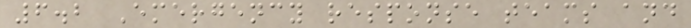6.2 Emergency response teams and
